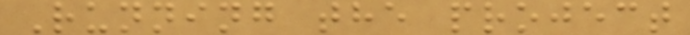Running the project
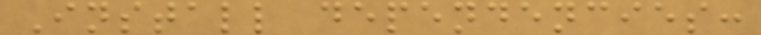Install dependencies:
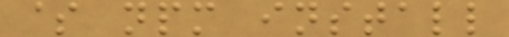$ npm install
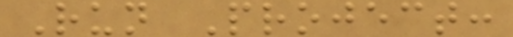Run Project:
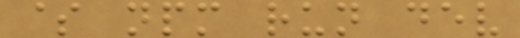$ npm run dev
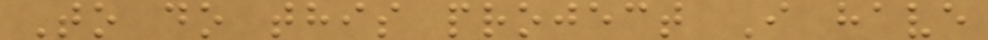To do this project I have
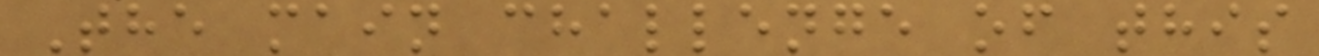The main challenge of this
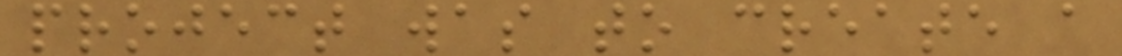project was to create a
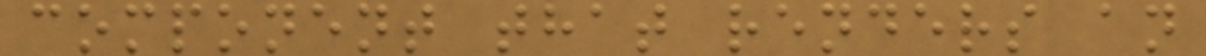component that renders an
